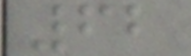62
